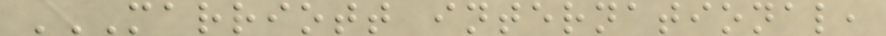MARRIOTT INTERNATIONAL,
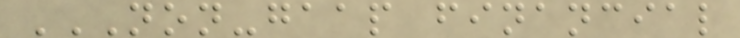NON-GAAP FINANCIAL
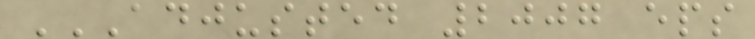ADJUSTED 2007 EPS
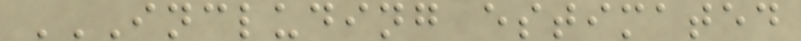INCLUDING ESTIMATED
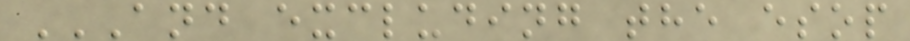AND EXCLUDING THE ESOP
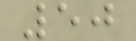50
